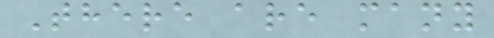There are many
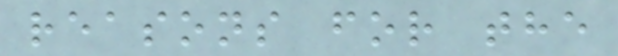reasons for the
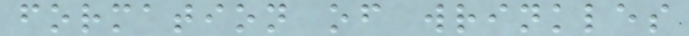formation of wrinkles
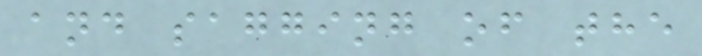and sagging of the
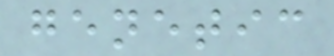genetic
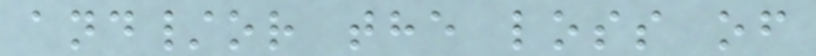and/or the loss of
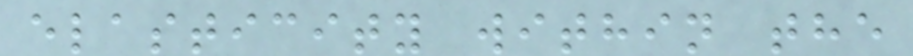elasticity within the
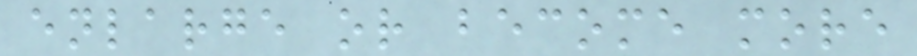enlarge or become more
